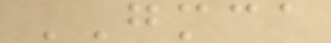GMCA
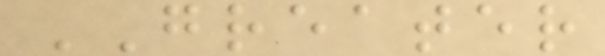GREATER
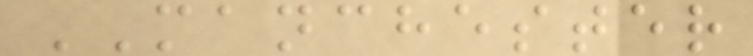MANCHESTER
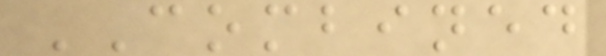COMBINED
